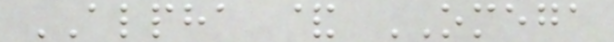ALPHA & OMEGA
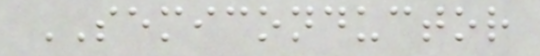SEMICONDUCTOR
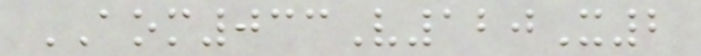AOM033V120X2
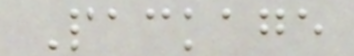Package
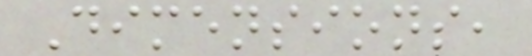Dimensions,
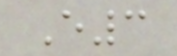E3
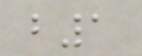b1
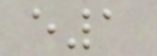e1
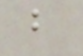b
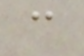c
